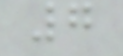7
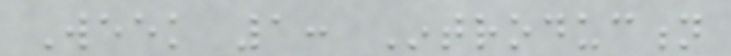Week 1: Introduction
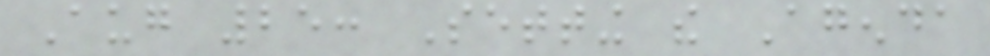Aug 25: Setting the Agenda
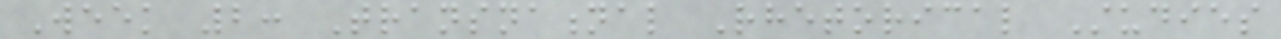Week 2: Transnational Rhetorical Studies
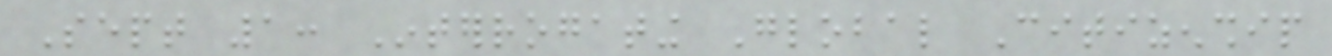Sept 1: Interrogating Global Citizenship
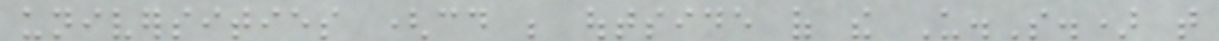universities (could be outside of the U.S.) that
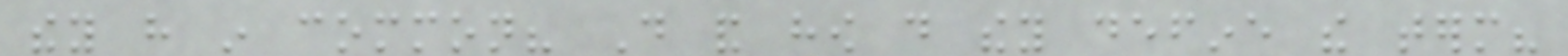they have in common? Do and how do they define the term?
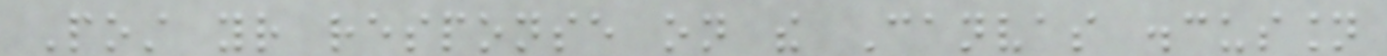Post your response on the Canvas discussion
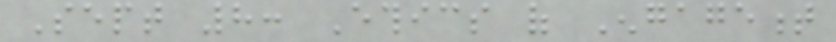Sept 8: Ethics of Engagement
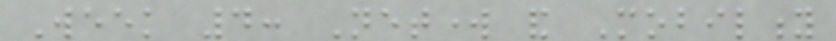Week 4: Network and Mobility
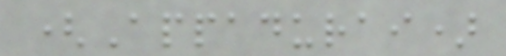(Appadurai)
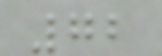72
